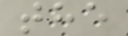the
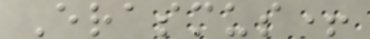Erasmus+
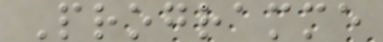Programme
